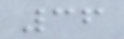36
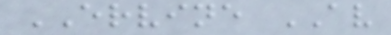ERVINE AV
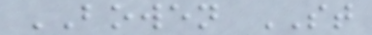BOWEN ST
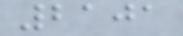2101
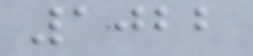1022
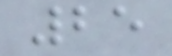25
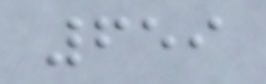659
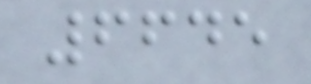6645
